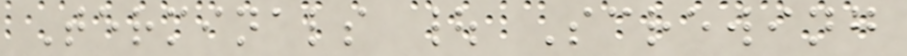Terminals | Screwing
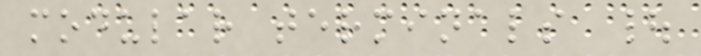modular terminals |
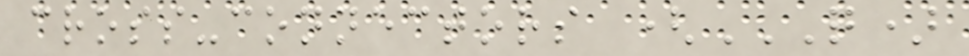cross-connectors (Q)
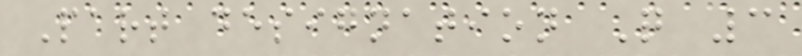Part designation Q 3
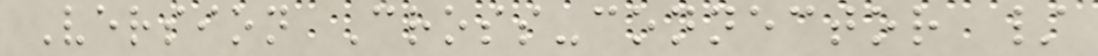Version Cross-connector /
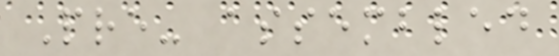Pre- assembled
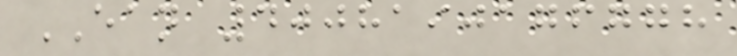EAN 4008190176778
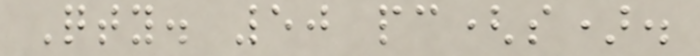Qty. 50 pc(s).
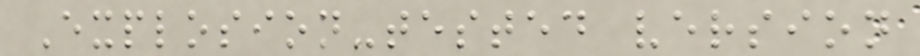Explosion-tested version
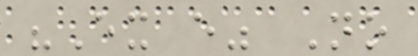"Ex e" No
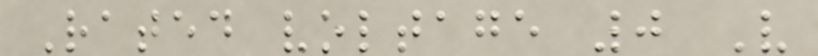Rated voltage 0 V
